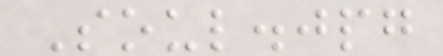Soul.jpg
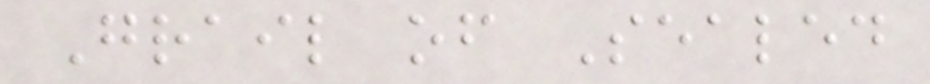Grail of Sealed
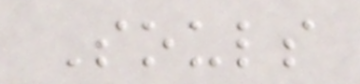Souls
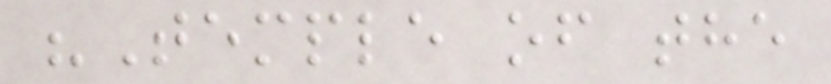"Temple of the
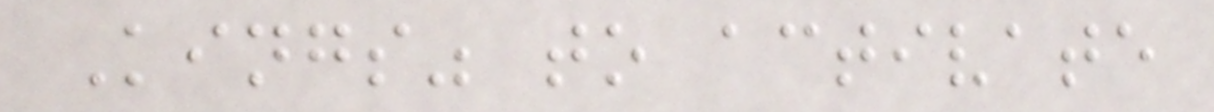Kings" to activate
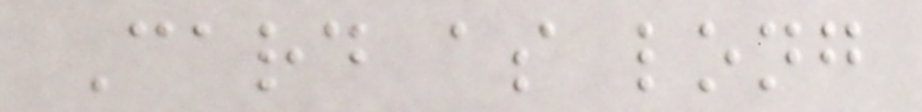Card as long
